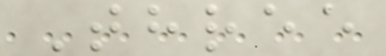Three
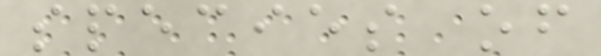species of
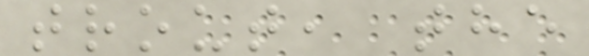trout, the
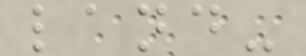land-
